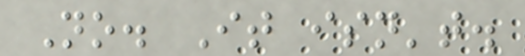No. It isn't.
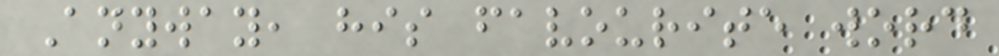Anyway, his favourite word
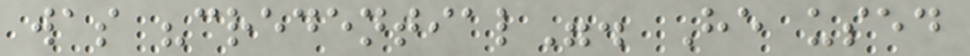was "credential". He used
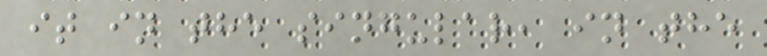it in the singular, in the
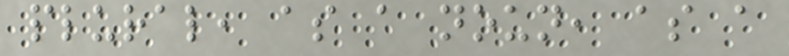plural, as a noun, as a
